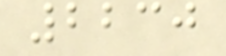2230
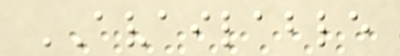AVAILABLE
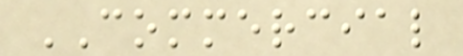COMMERCIAL
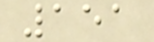151
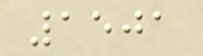1501
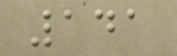141
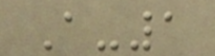A-1
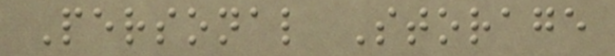Personal Storage
